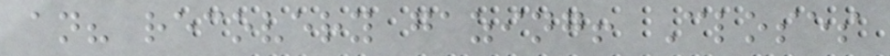an? recovery gazing! Closes
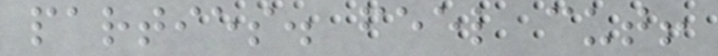parties. feel cut!
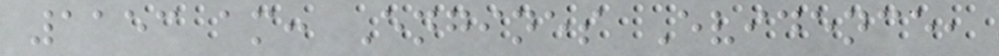1153 am: Engines Evidence,
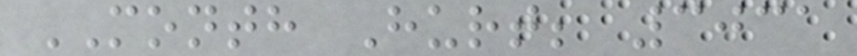MONTH Hurt; 3031
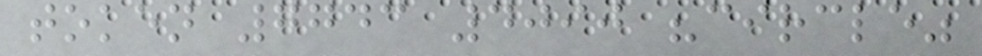token 7743 4090 "circle"
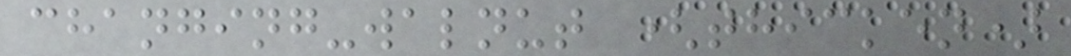changing-walnut (thicken)
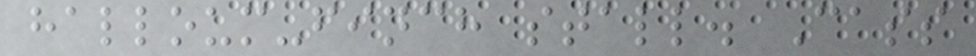halloum-finch stall. Cass
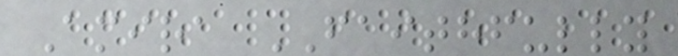Amira FAITHFULLY
